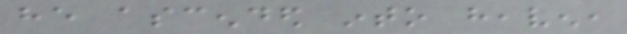he ascended into heaven,
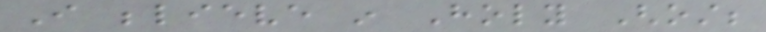I believe in Holy Ghost;
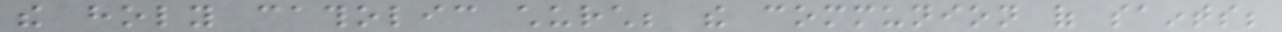the holy catholic church; the communion of saints;
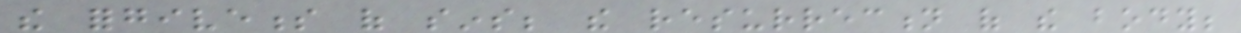the forgiveness of sins; the resurrection of the body;
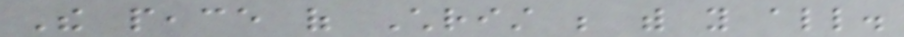The peace of Christ be with you all.
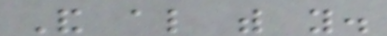And also with you.
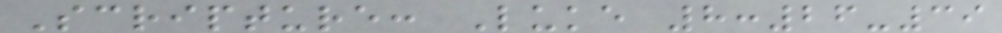Scripture: Luke 8:26-39
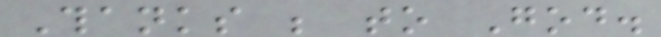Thanks be to God.
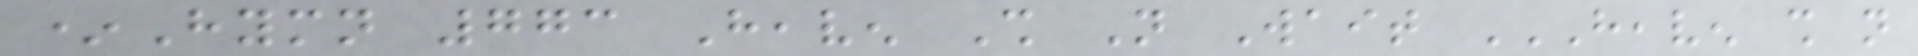*Hymn 773 Heaven Shall Not Wait HEAVEN SHALL NOT
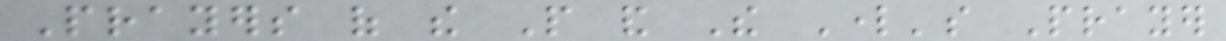Prayers of the People and The Lord's Prayer
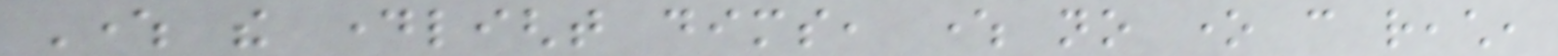Where the daylight dims, where no one can reach,
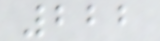222
